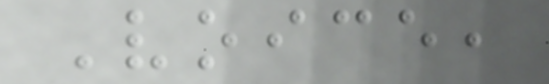Voice,
